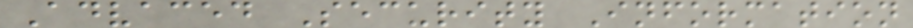Advaced Security Information
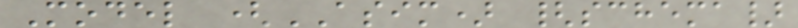Model (ASIM) {schema}
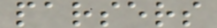parsers
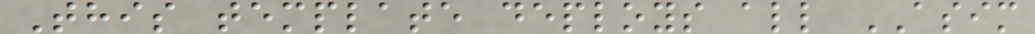This template deploys all ASIM
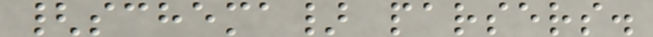{schema} parsers.
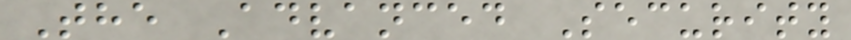The Advanced Security
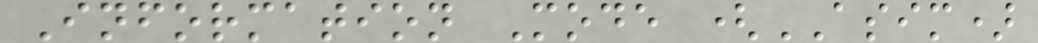Information Mode (ASIM)
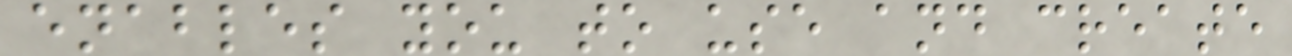enables you to use and create
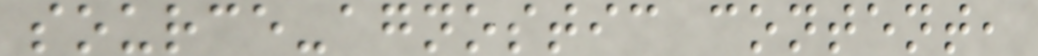source-agnostic content,
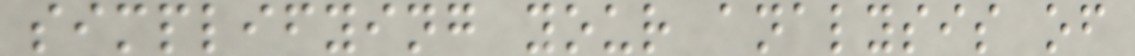simplifying your analysis of
